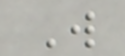W
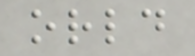orld
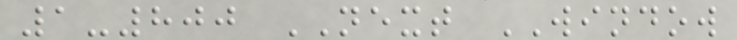1-800 NEXT WINDOW
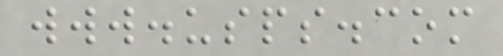www.usps.com
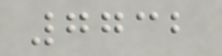7732
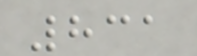831
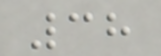38
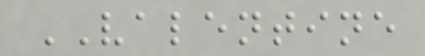VALENTINE
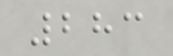283
